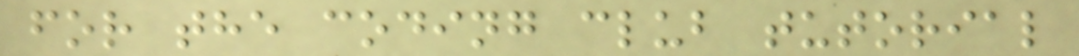for the coding club tutorial
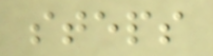steps
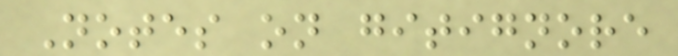Notes on gitignore
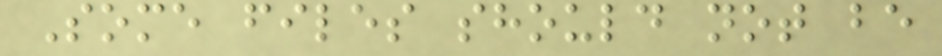Some files should not be
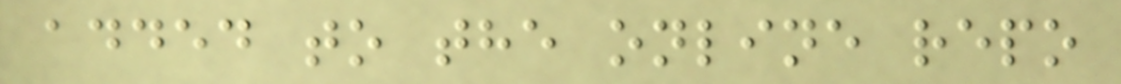added to the online repo
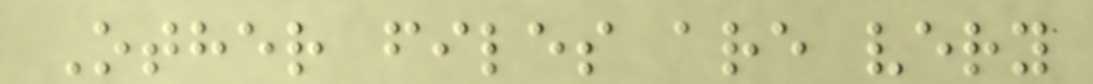Other files are very
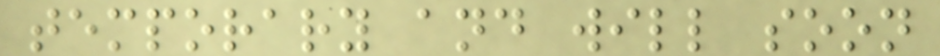temporary and will soon
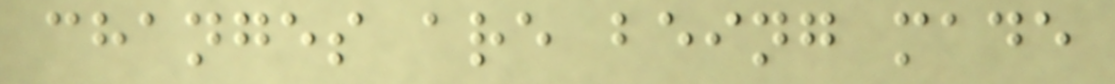changes are being made
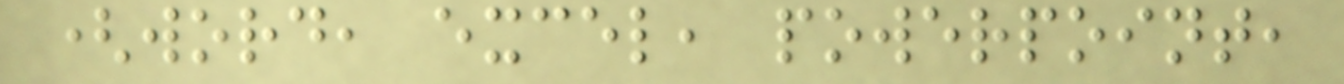(word, excel, powerpoint,
